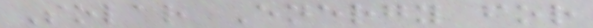Solar Energy for
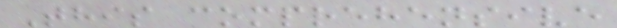This comprehensive
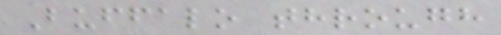Buffalo through
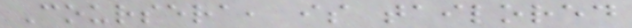Coursera, is tailored
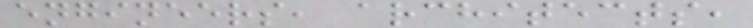engineers, architects,
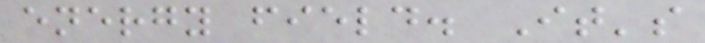energy field. It's
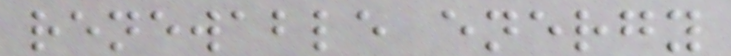renewable energy
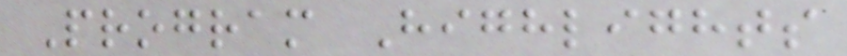Program Highlights
